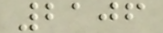2106
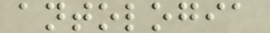antologia
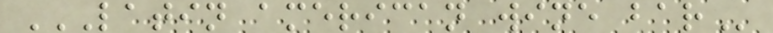LATIN AMERICAN WINE BAR
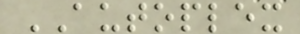AUTOPLEX
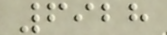6928
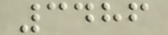3486
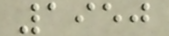1950
